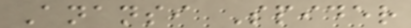Anansi Spider
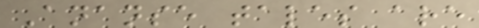Ananse tales are
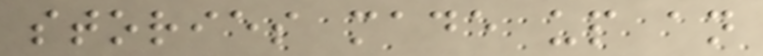stories made up an
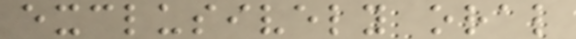exclusively oral
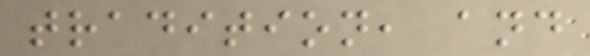tradition, and
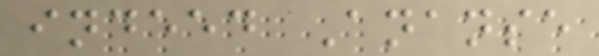indeed Ananse
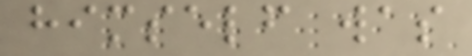himself was
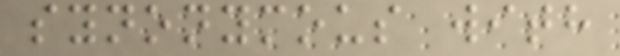synonymous with
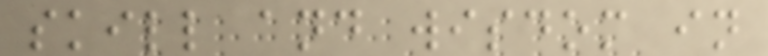skill and wisdom in
